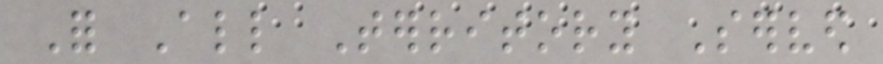For All Territory Served
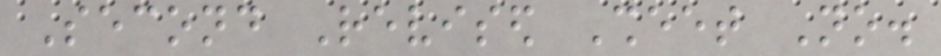Second Revised Sheet No.
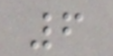6
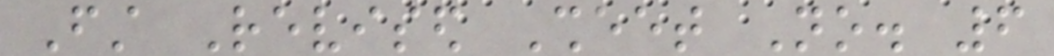First Revised Sheet No. 6
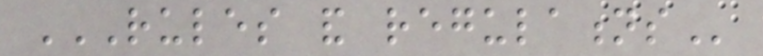RULES AND REGULATIONS
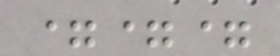===
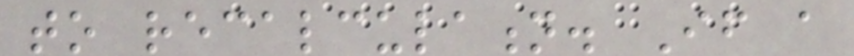to recalculation. If a
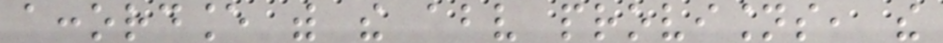accordance with the above provisions, the
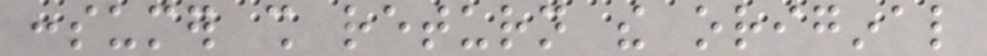consumer shall return the original
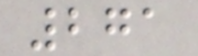271
